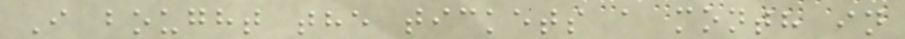I bought the tickets a month in
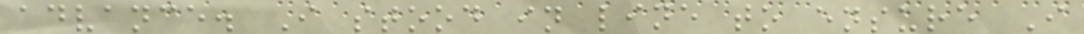advance. I stood in line to ensure I
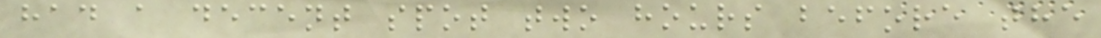had a decent spot two hours before the
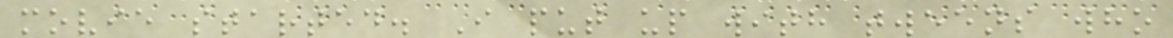movie started. I put up with tweens who
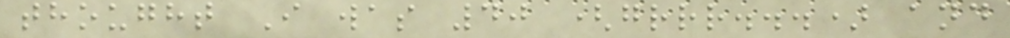thought I was 40 (grrr...) and
